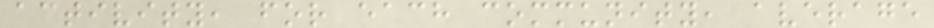activity, for each community, average
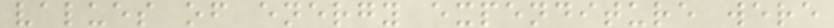values of energy expenditure were
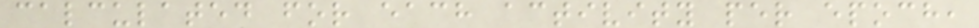calculated for each activity per epoch,
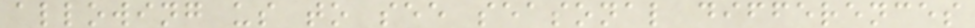allowing us to see seasonal differences
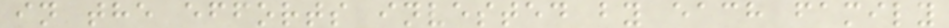in the efforts invested by each family
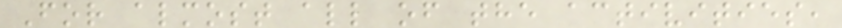For almost all of the activities,
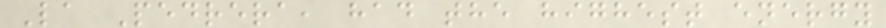La Pedrera, had the highest energy
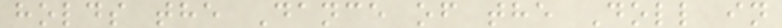holds the Dance of the Doll in
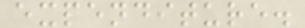expenditure.
